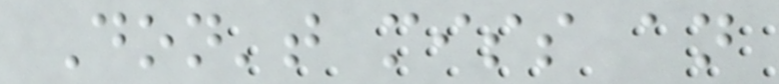Don't miss an
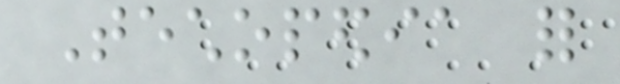Techopedia for
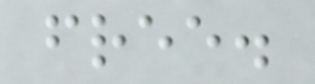free.
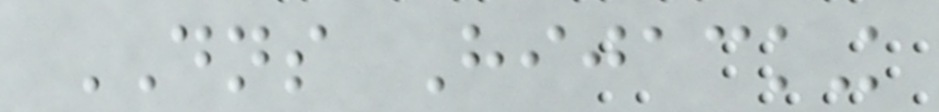DNS Hijacking
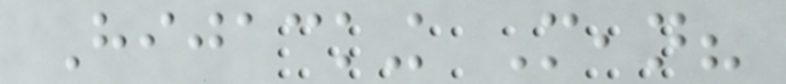Hijacking Mean?
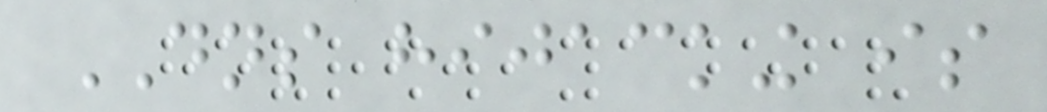DNS hijacking is
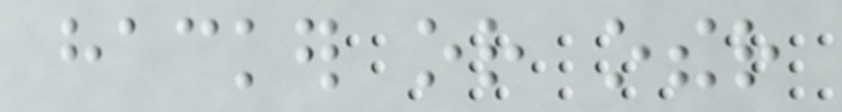hacker or other
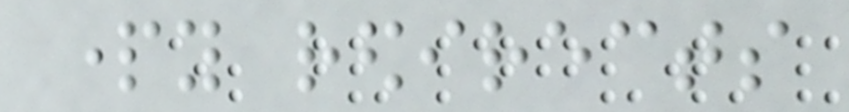party redirects
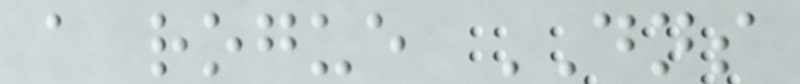a rogue DNS
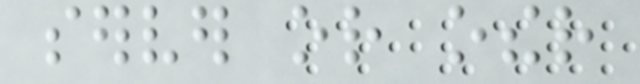server or other
